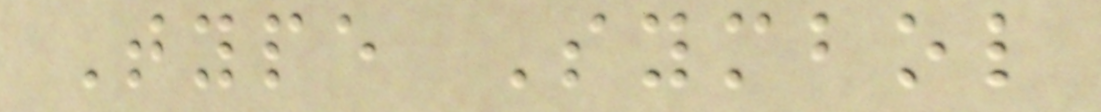Type Symbol
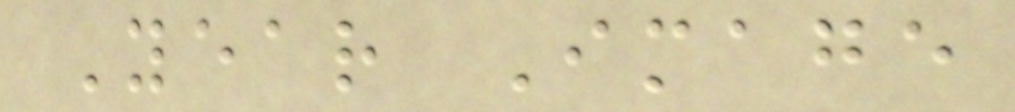Year Image
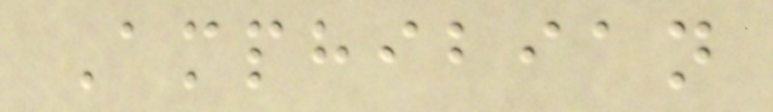Amphibian
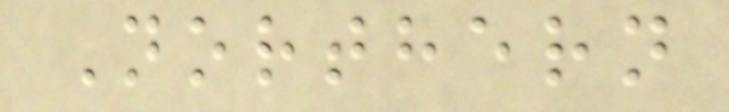Northern
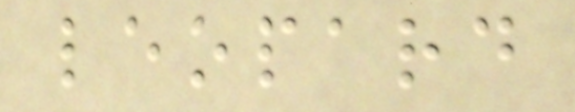leopard
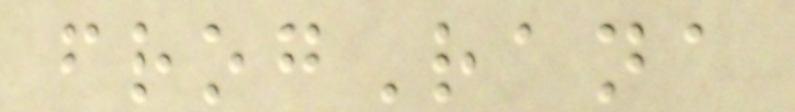frogRana
